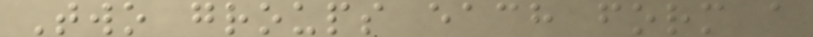Two groups each form a
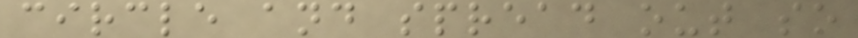circle and spread out so
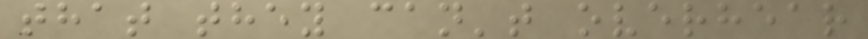that they can't overhear
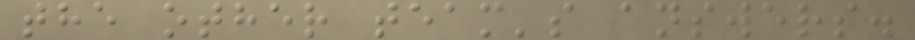the other team's answers.
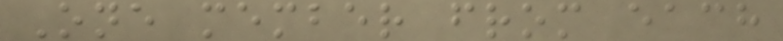One member from each
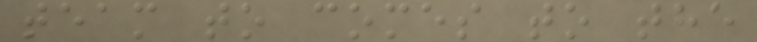team to comes to the
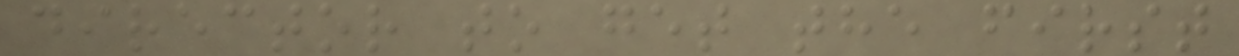director to get the first
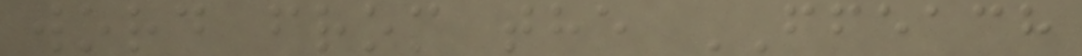word from the FFEACH
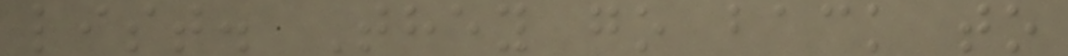list. They go back to
